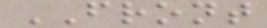FRONT
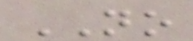NO
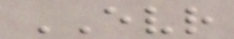EVR
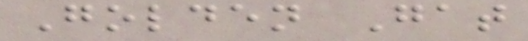Golden Gat
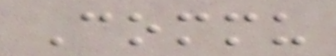Commu
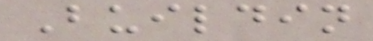Buildin
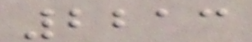2213
